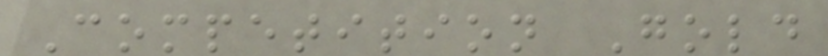Competition Gold
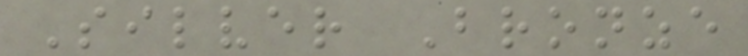Silver Bronze
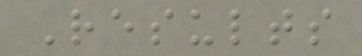Results
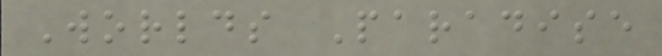Worlds Paradise
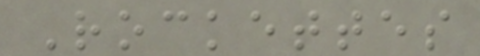Rockettes
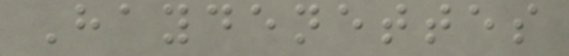Haydenettes
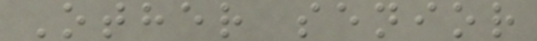Other senior
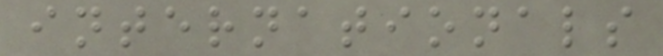internationals
